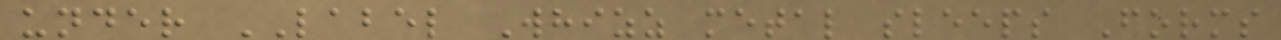under LABEL Whizz metal sleeps Forms
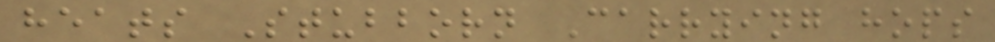heats Stubborn Carrying hops
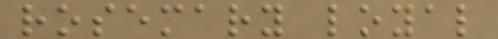rosemary loyal
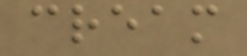cream
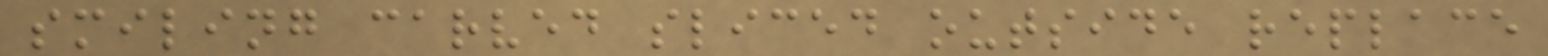smiling carved sliced outside replace
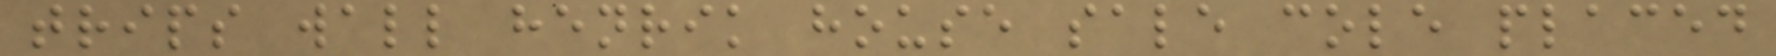trips wall henrik house sale cole placed
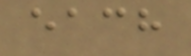each
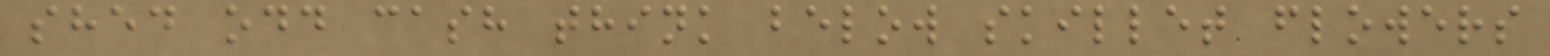shed odd cash think below skillet flowers
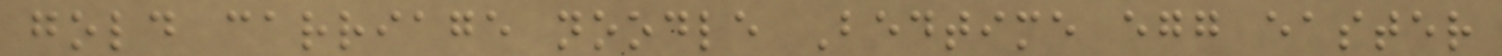gold carriage noodle Bedtime egg easter
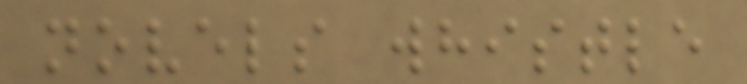novels whistle
